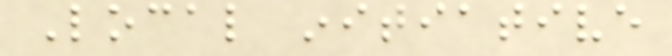Local initiative
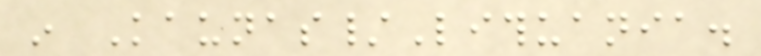in Kaunas/Lithuania.
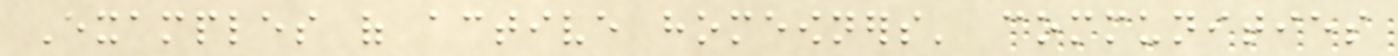Examples of active homeowners' communities
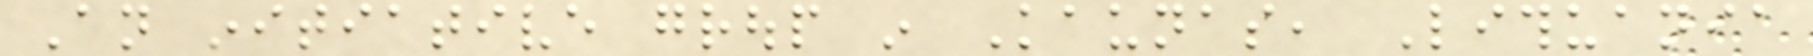An initiative group in Kaunas, Lithuania
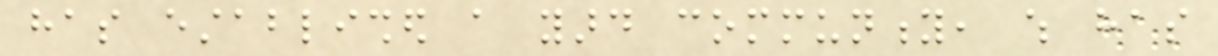has established a yard community, which has
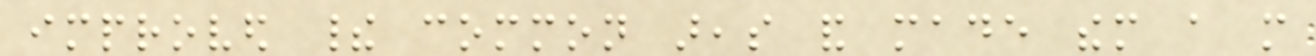improved their common areas and made them a more
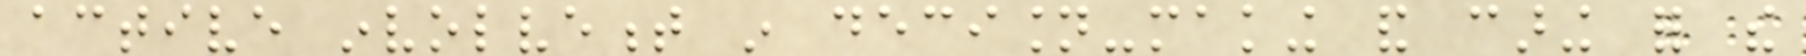active involvement in decision-making and caring for the
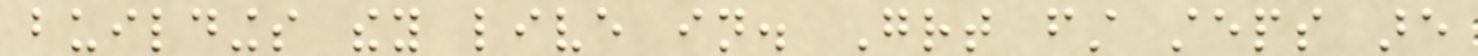buildings they live in. Great first steps are
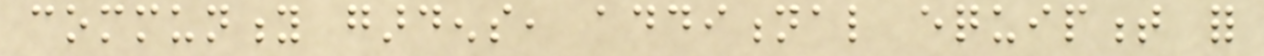community gardens, additional equipment for
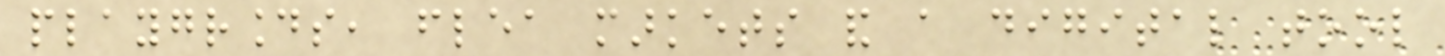playgrounds, flea markets and a digital tool
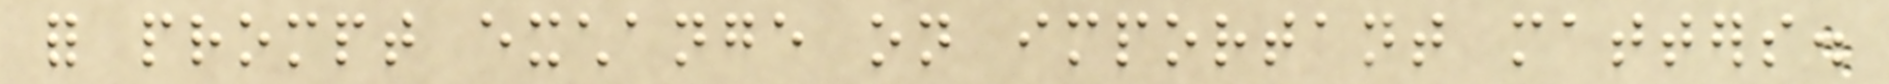for prompt exchange on important matters.
